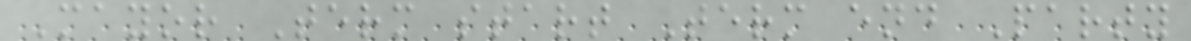Mayor Term start Term end Party
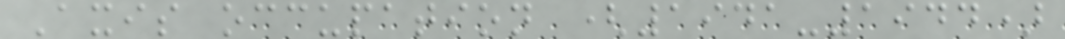Axis occupation (1941-1944)
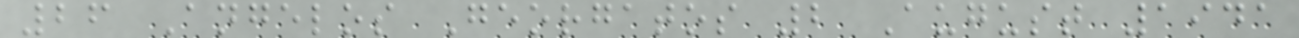26 Angelos Georgatos 2 August 1941
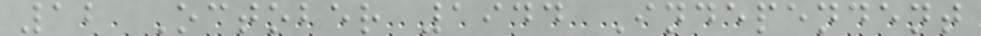12 October 1944 Independent
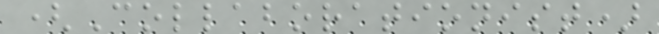(Collaborationist)
